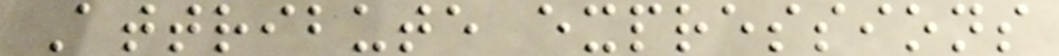Attribute expressions
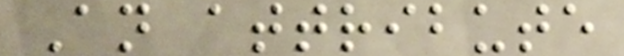An attribute
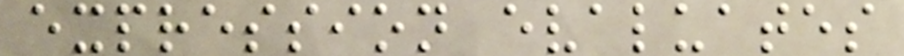expression evaluates
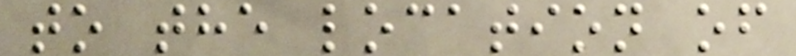to the location of
